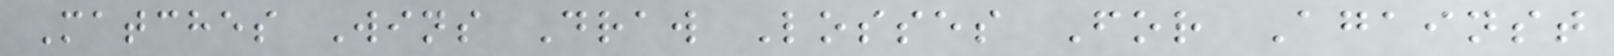Matches Wins Draw Losses For Against
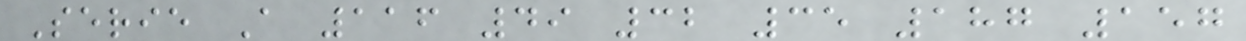Serie A 116 49 32 35 187 157
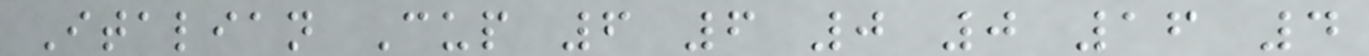Italian Cup 6 6 0 0 16 4
